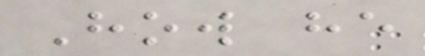How he
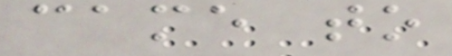came to
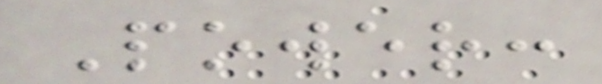Power:
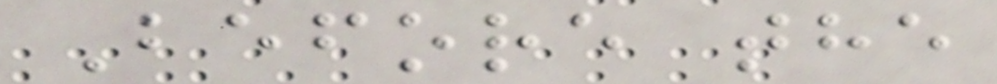Before the
